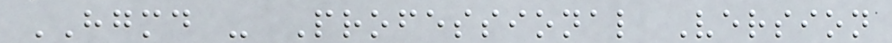HGMD - Professional Version
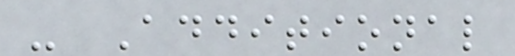- Additional
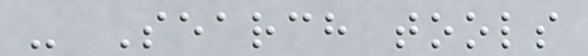- Search tools
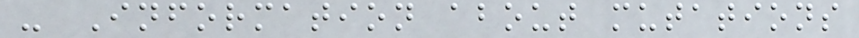- Information about mutations
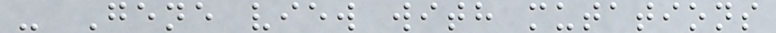- Gene view with mutations
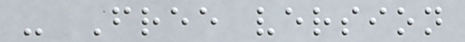- Free version
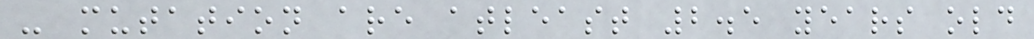- mutation are atleast 2.5 years old
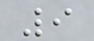9
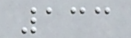133
